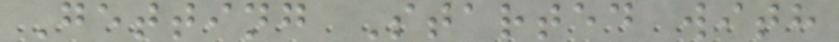Getting Started with
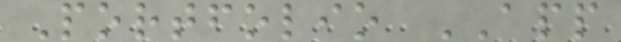Portfolio APP
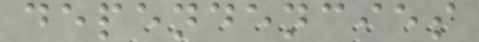dependencies
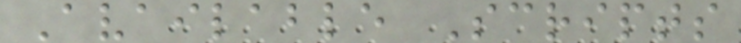Available Scripts
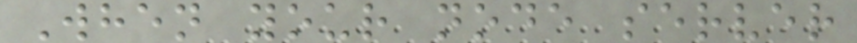When your node server
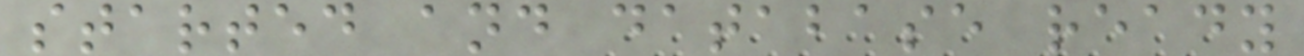started and database ready
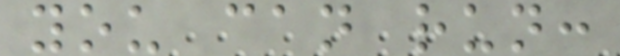you can run:
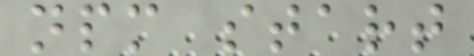npm start
